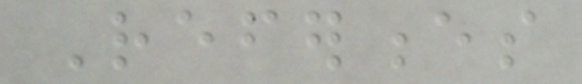References
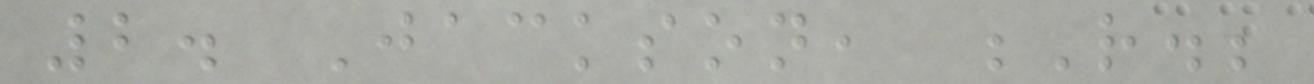2. Jackson, R.;
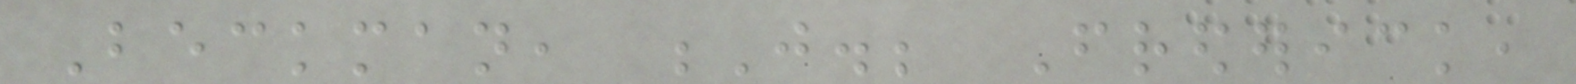Beckman, J.; Frederick,
